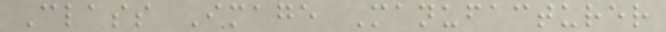Class Image Manufacturer
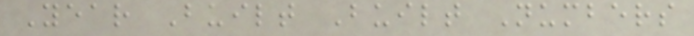Year Built Built Numbers
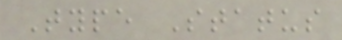Type Status
